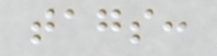tags:
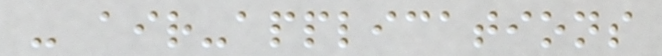- air-applications
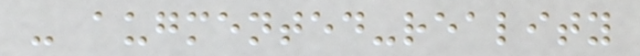- augmented-reality
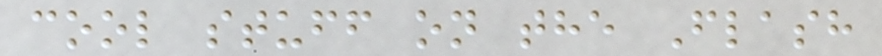cool stuff on the Flash
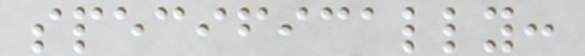specifically:
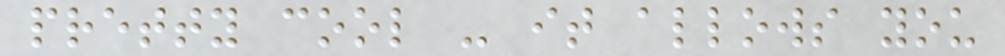pretty cool - it allows you
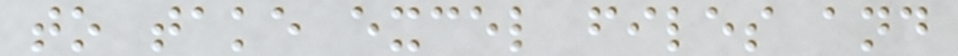to take excel files and
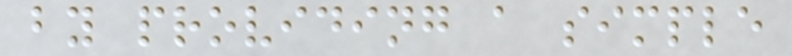by providing a simple
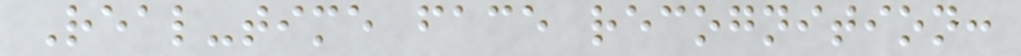Real-time face recognition:
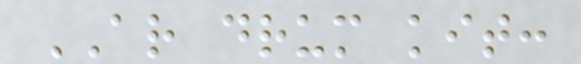AR drum kit:
